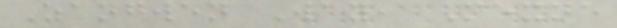Zangwen Way, Mexne
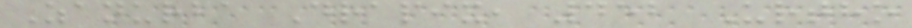Zanurba Drapix, 452 Urtho
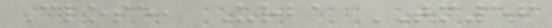Close, Urba TM56
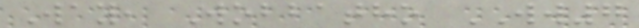Way, Wobbatho WW7
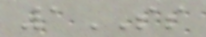1SS
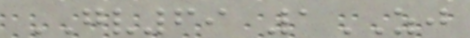GV69 1ZJ
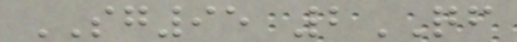SG95 2QF
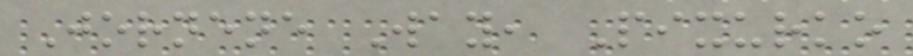Jornene Way, Pixurko
